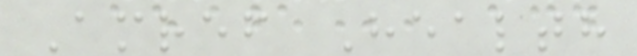Amref Health
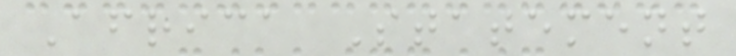Africa Statement
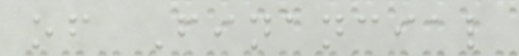of Financial
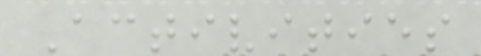Activities
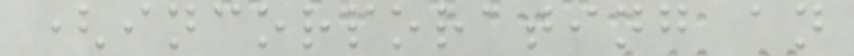(incorporating an
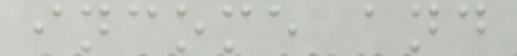income and
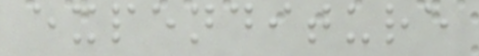expenditure
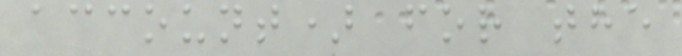account) for the
